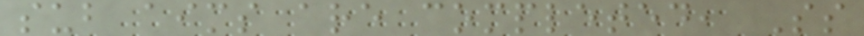sub aims are completed, Ss
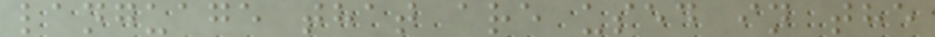language that are used in the
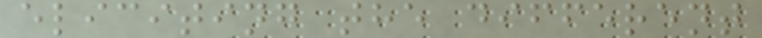eliciting the different
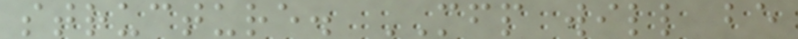structure. MFP will be
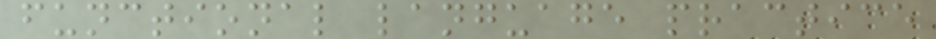functional language practice
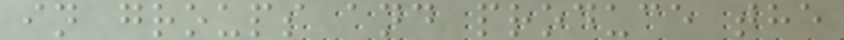in groups and produce the
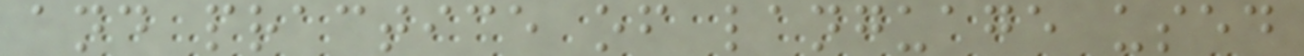and practice of language used
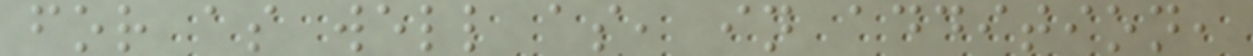for as well as, in addition,
